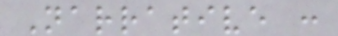Narrative :
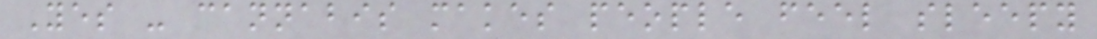Yes - cannabis makes people feel sleepy
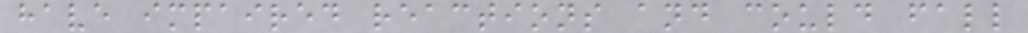have impaired reactions and could fall
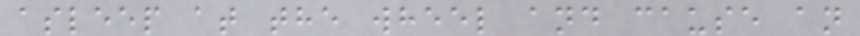asleep at the wheel and cause an
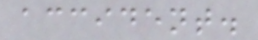accident.
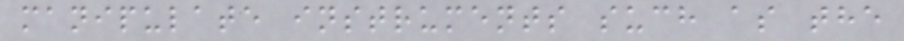manipulate instruments such as the
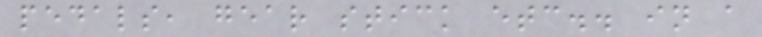pedals, gear stick etc.. in a
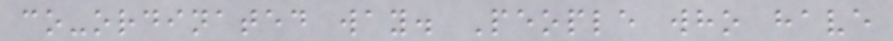co-ordinated way. People who have
